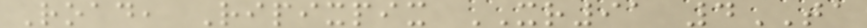Road, Ripixpix XR91 4TA
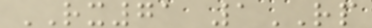RX71 1RP
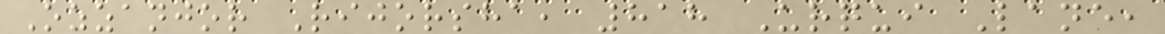Ozzanjor Rijorsha, 818 Urqui Lane,
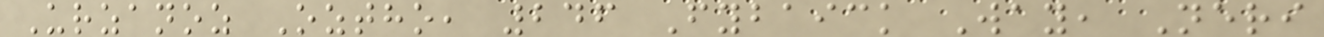Urzanoz Oztho, 246 Fybaick Way, Neri
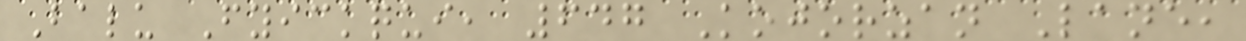Balu Fyickqui, 647 Kojorzan Lane,
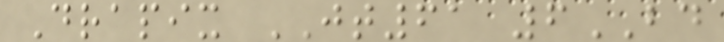Drapix JT61 6BD
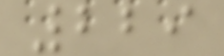229
